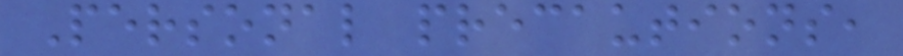Personal precautions,
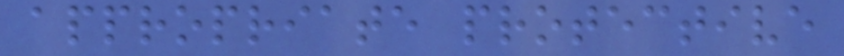appropriate protective
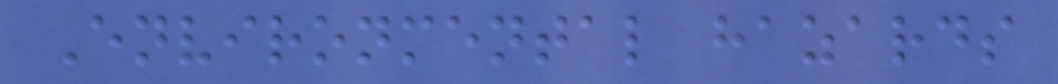Environmental hazards
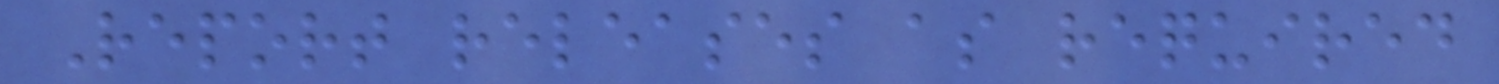Report releases as required
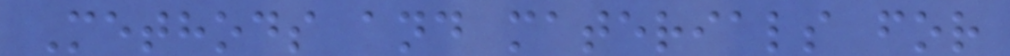Methods and materials for
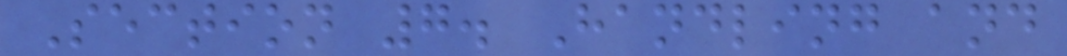Section 7. Handling and
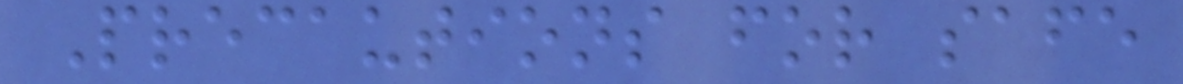Precautions for safe
